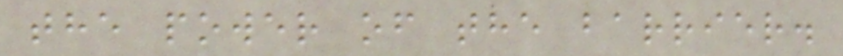the power of the barrier.
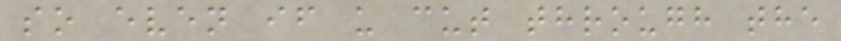so even if u cut through the
